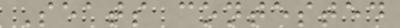Seats contested
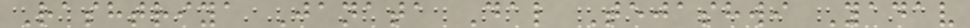Rashtriya Janata Dal Tejashwi Yadav
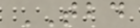TBD
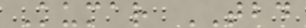Kumar TBD
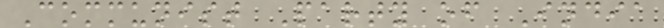Communist Party of India
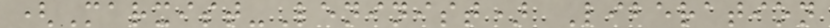(Marxist-Leninist) Liberation
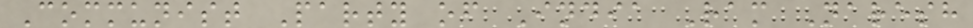Communist Party of India Ram Naresh
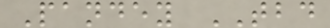Pandey TBD
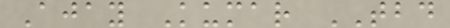Ajay Kumar TBD
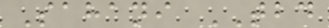Sahani TBD
